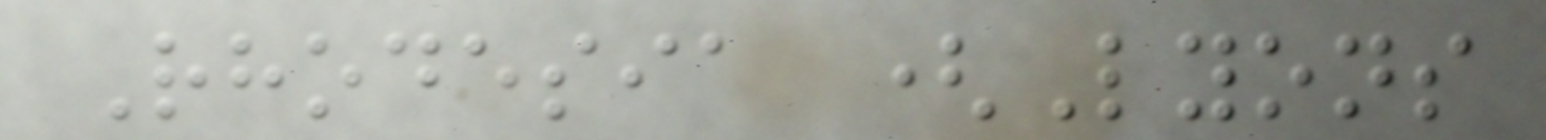Rhodesia (Lyons
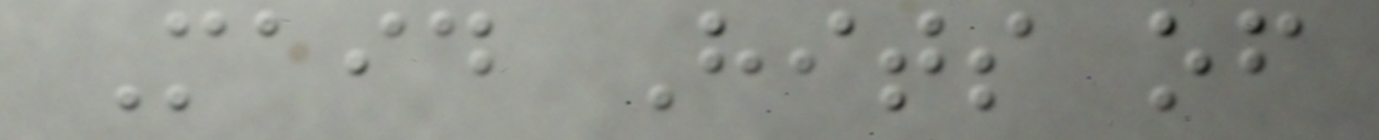Maid Hits of
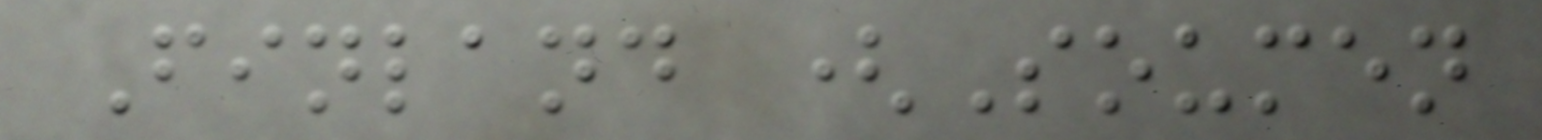Finland (Soumen
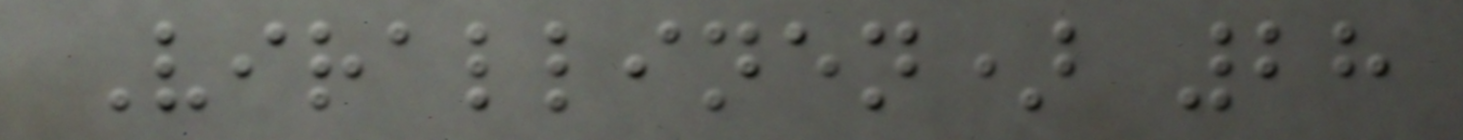Virallinen) 28
